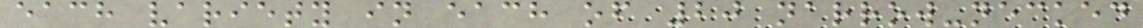each variety in each of 20 narrow-necked
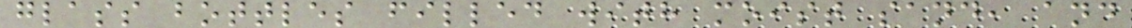glass bottles filled with moist sand, and
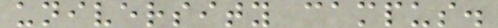university campus.
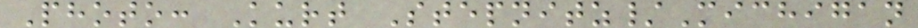Photo: Kurt Stepnitz/Michigan
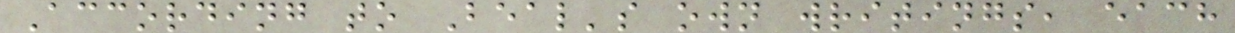According to Beal's own writings, each
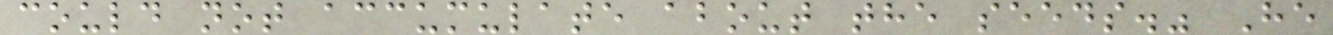could not accumulate about the seeds." He
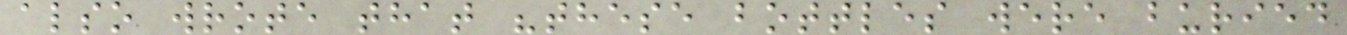also wrote that "these bottles were buried
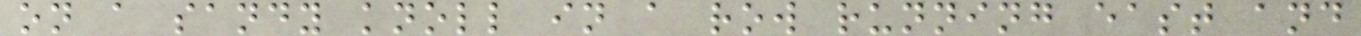on a sandy knoll in a row running east and
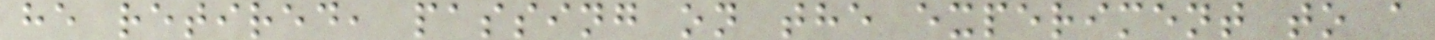he retired, passing on the experiment to a
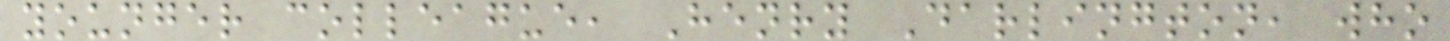younger colleague, Henry Darlington, who
